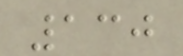130
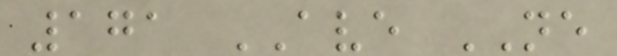171 AVE NE
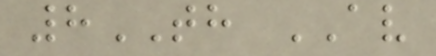8TH AV
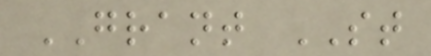GRANT ST
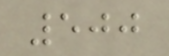500
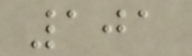101
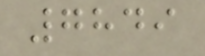7849
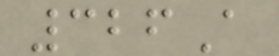326A
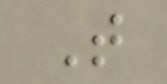T
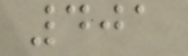401
